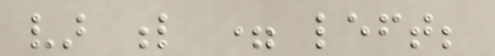var l = left;
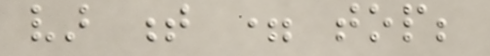var t = top;
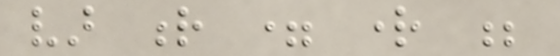var r = right ;
